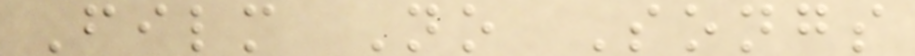Film No Songs
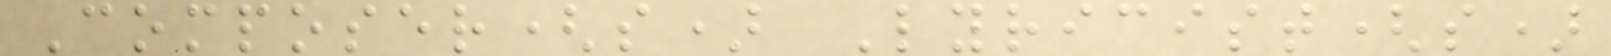Composer(s) Lyricist(s)
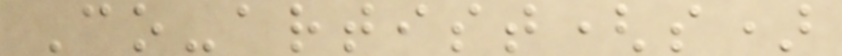Co-artist(s)
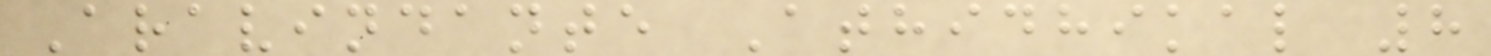Aravindante Athidhikal 8
